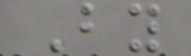By
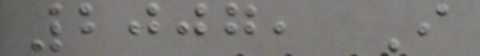2007, I
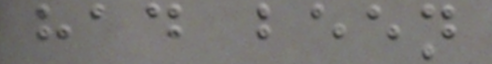had been
